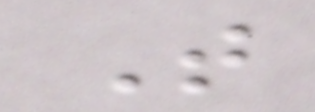T
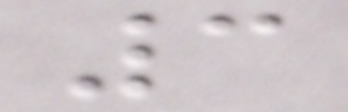3
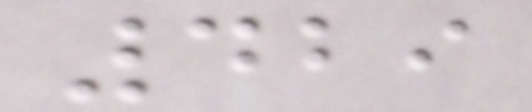429
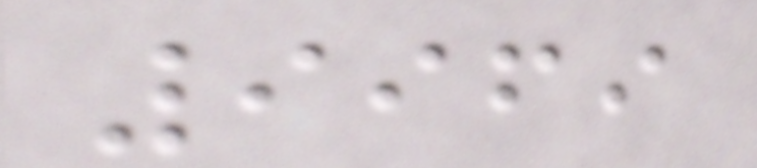9969
